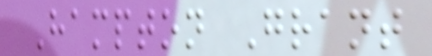Hampton Grant
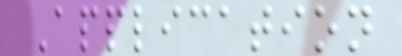Application
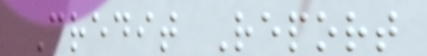Credit Report
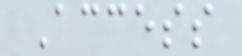Access
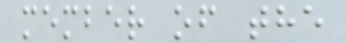member of the
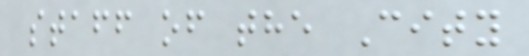staff of the City
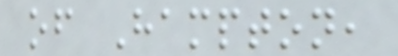of Hampton,
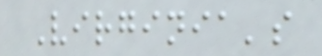Virginia's
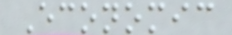Economic
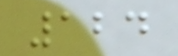124
